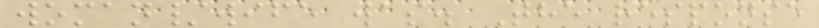woman/wife was. The response
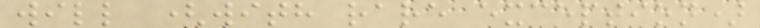will (with rare exception)
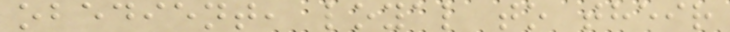obedient, loyal to their
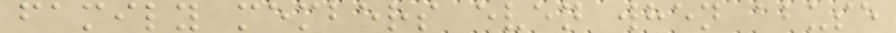family members even when abuse
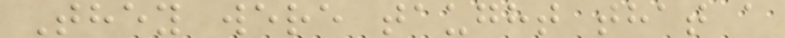They were taught that a
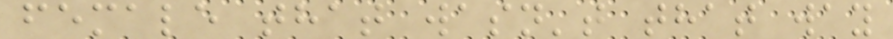female that wasn't that way
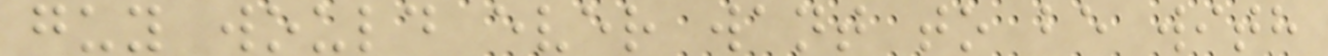guy would ever want to be with
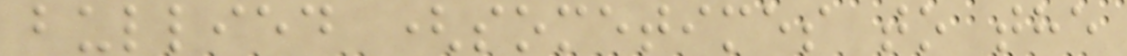bullied (sometimes to the
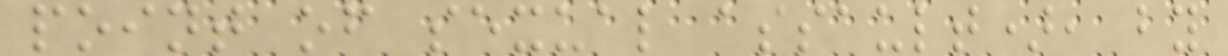point of sexual assault), by
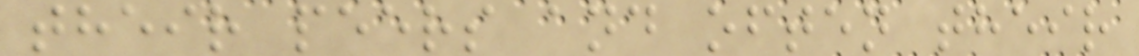their peers and often their
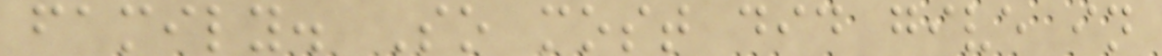family. So most did give in
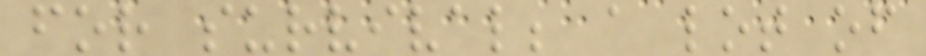for survival; a lot of
